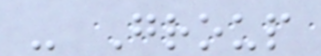- Group
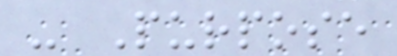- Purpose
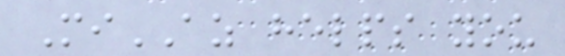MiAZ helps you
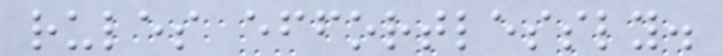rules effortlessly.
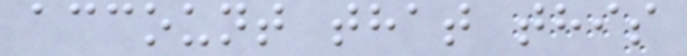account that this
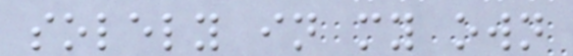solely in my own
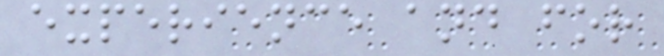experience and for
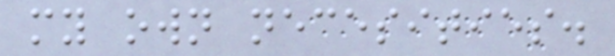my own necesities.
